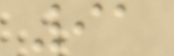91
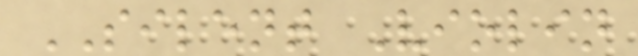SILENT Violin
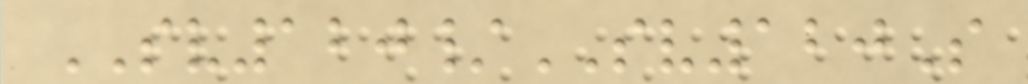SV120/SV120S
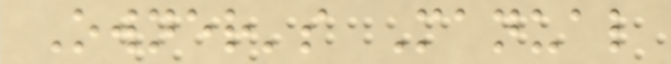Owner's Manual
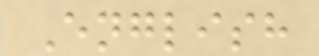English
